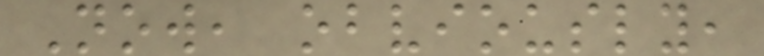Now, obviously,
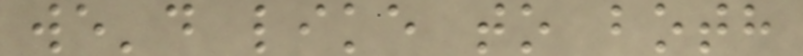we'd like to both
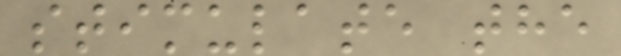stimulate the
